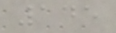145
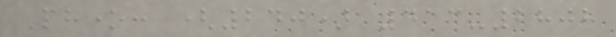Phone: (240) 413-2808
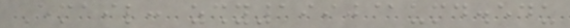Email: zshy1990@umd.edu
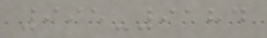995-9184
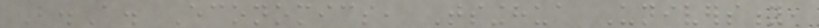B.A. Economics, Tsinghua University,
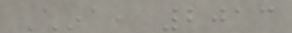China, 2013
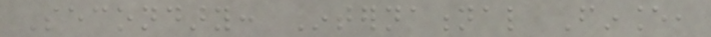Secondary: International Finance,
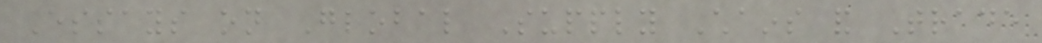Essays on Global Supply Chains and Trade
